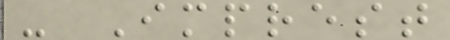- Imprest
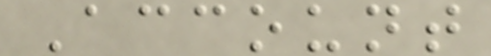Account
